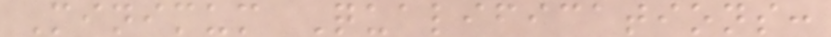Minimum Qualifications:
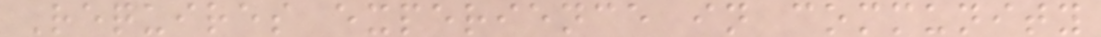Requires experience in community
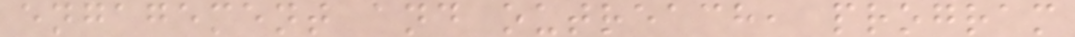engagement and outreach, program
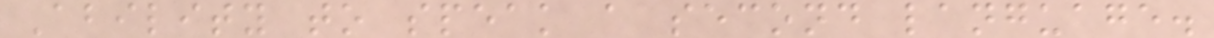Ability to speak a second language.
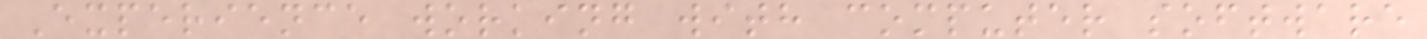Experience working with computer software
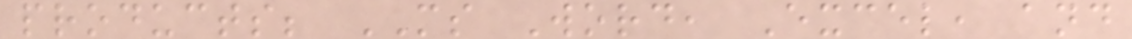products; MS Word, Excel, and
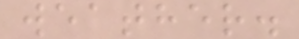weather.
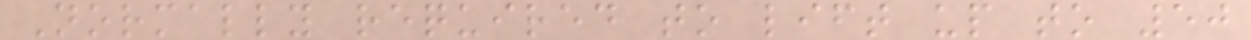Normally required to lift up to 50
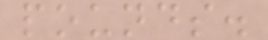pounds.
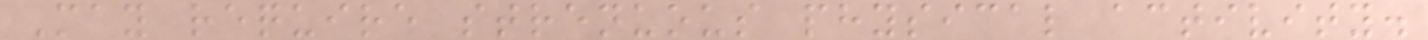May require strenuous physical activity.
